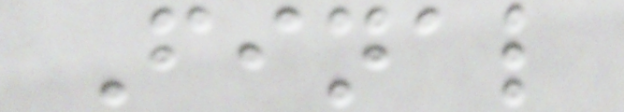Final
